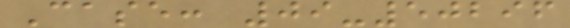Case: 09-50296
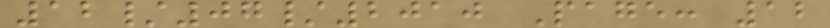12/07/2010 Page: 12
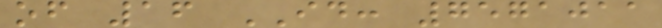of 16 ID: 7571011
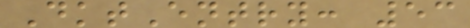DktEntry: 53
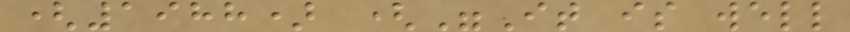(1988) ("It is well
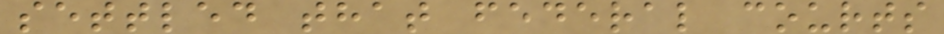settled that federal courts
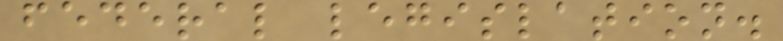federal legislation.
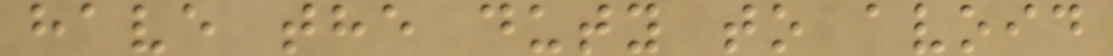have the duty to avoid
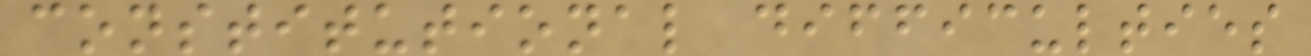constitutional difficulties
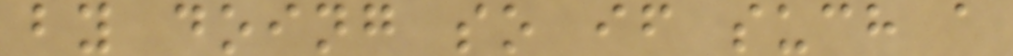by doing so if such a
